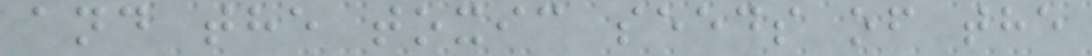and the toxic seeds of the
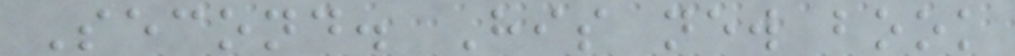Second. His new book
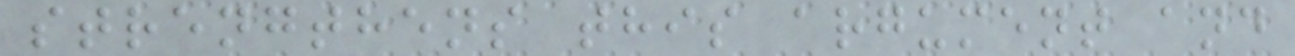strengthens this argument and
